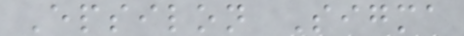Epsilon Sigma
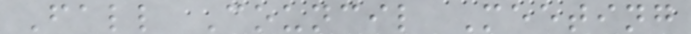Fall Council Meeting
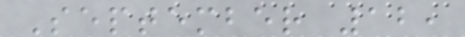September 12,
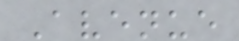Avenue
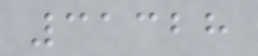31328
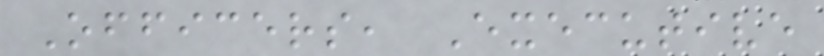Officers, Executive
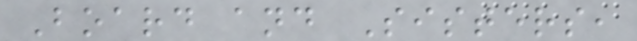Board and Sisters,
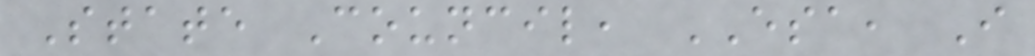State Council, ESA, I
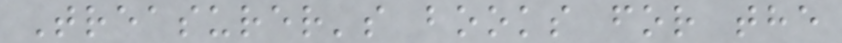Treasurer's books for the
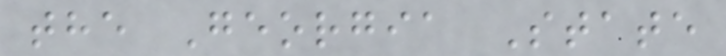the Georgia State
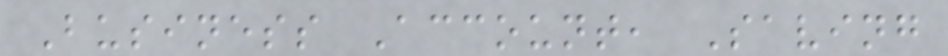Business Account, Saving
